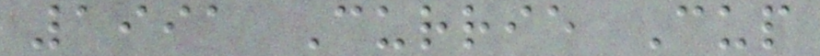1991 Currie Cup
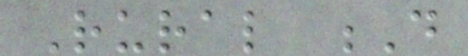Rural D
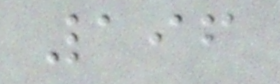196
